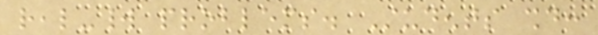real-world problems. Students should:
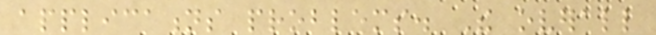applications problems. The overall
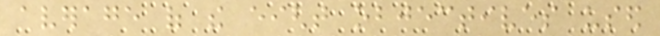average of the eight objectives used
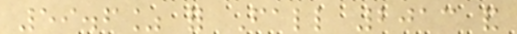59.6% for Fall 2013 and
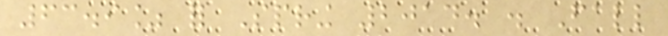63.9% for Spring 2014. . Fall
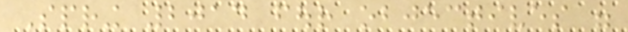Spring 2014 four objectives were
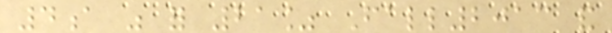4a was for 21% Fall2013 and
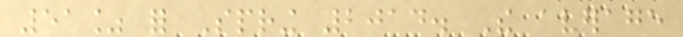51% for Spring 2014. The average
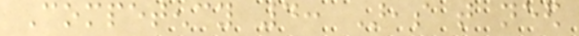Competency 4: Areas that need
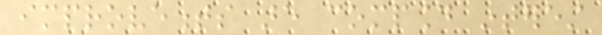improvements are compound interest
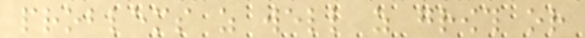problems as well as growth or
